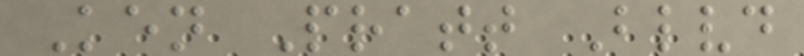Ken Pratt Blvd
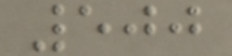500
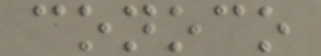conoco
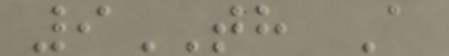9TH A
